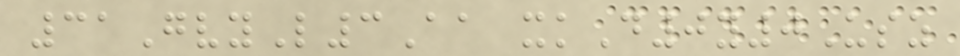31GvyL3Aa xkD0y0Usz
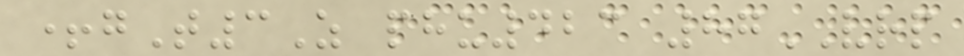+gT3Z phu423 87VRP
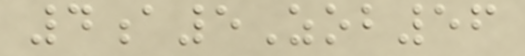4a5Zob56
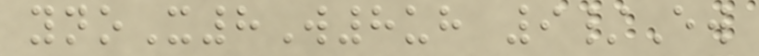ynoX8W8uh 9/Ew
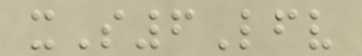xS6Lfv
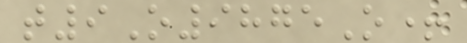t9O9875O+
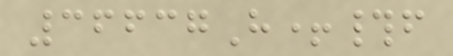36637H+#f
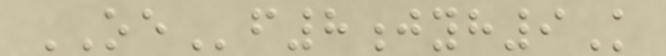OEf8jyh9K
